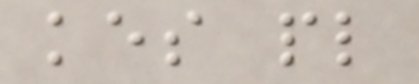kes pl
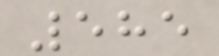585
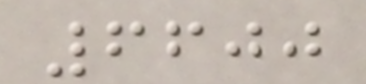6600
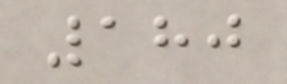180
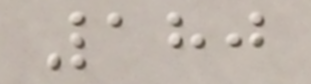180
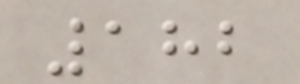182
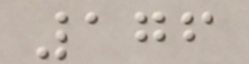176
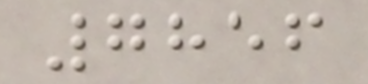7856
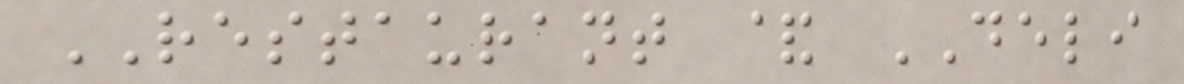RESTAURANT & DELI
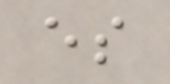es
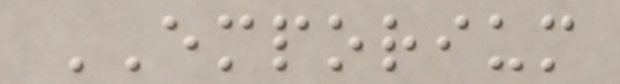EMPORIUM
